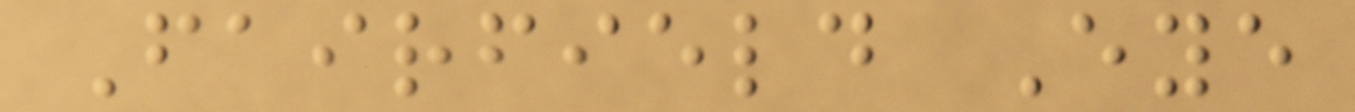Fairfield Eye
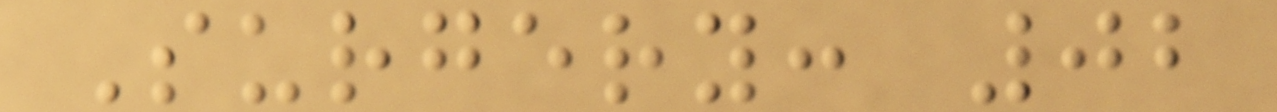Surgery: 02
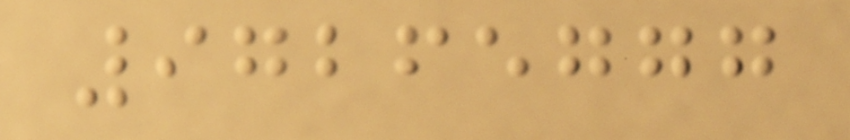97265777
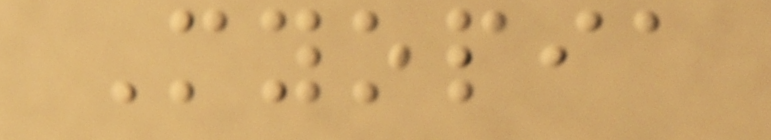Myopia
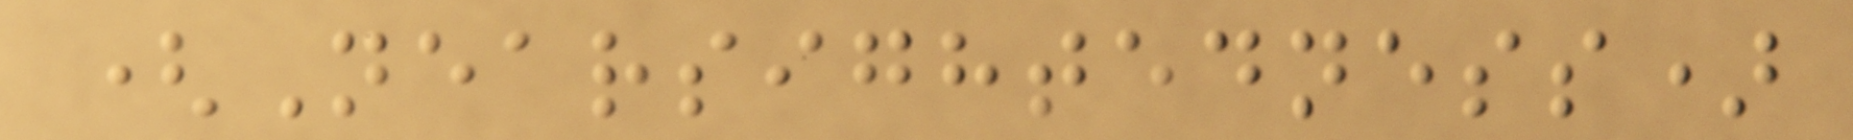(Nearsightedness)
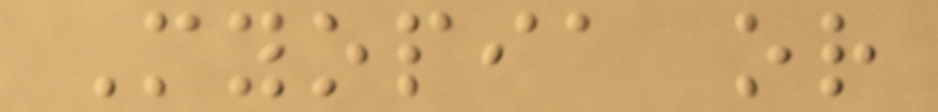Myopia or
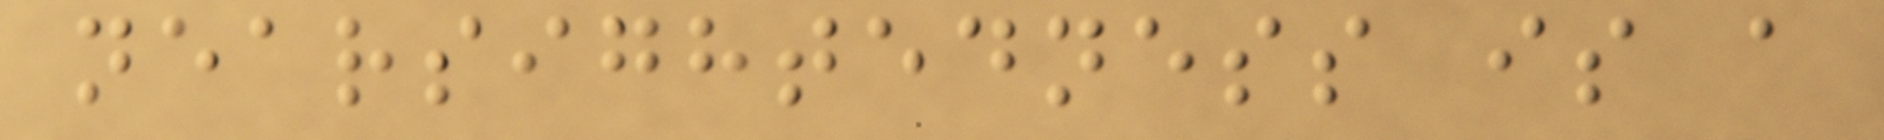nearsightedness is a
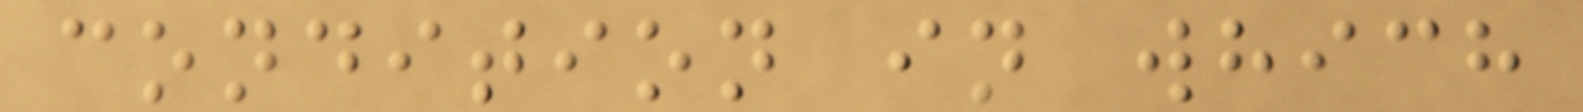condition in which
